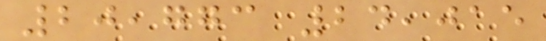20,773 24,015
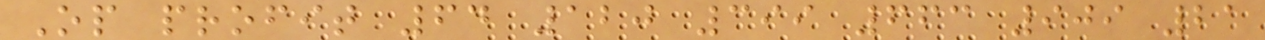Op profit 64 120 399 663 909 21
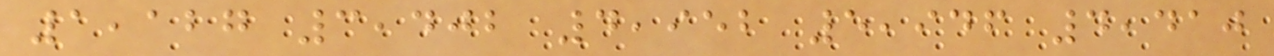1,127 3,402 4,952 5,946 4,410
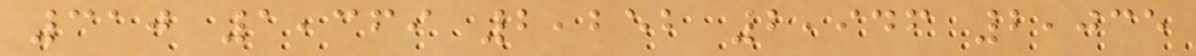310 1,369 2,252 2,946 2,035
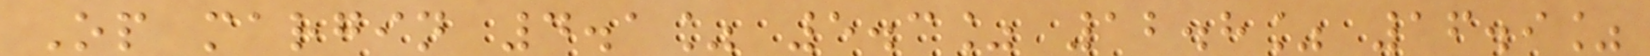Op margin 4.1% 5.3% 12.8% 16.9%
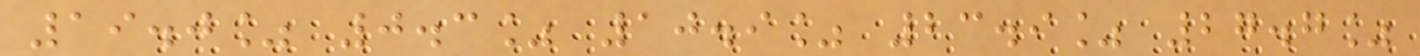19.0% 0.3% 10.9% 23.9% 27.7%
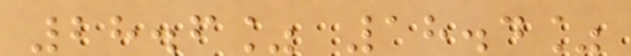28.6% 18.4%
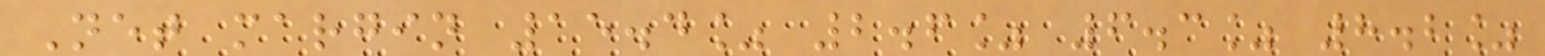Net margin 15.4% 2.6% 6.3% 8.2%
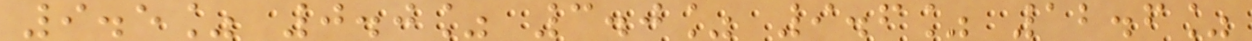9.5% 0.0% 3.0% 9.6% 12.6%
